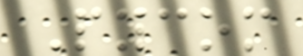Pycom
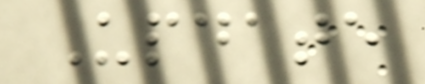Update
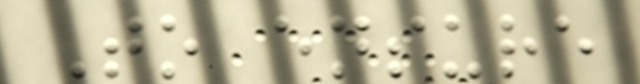To ensure
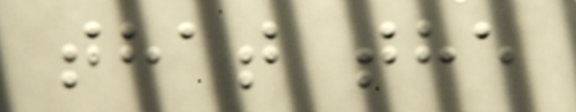that the
